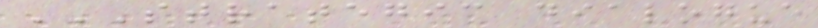STRATEGIC DIALOGUE
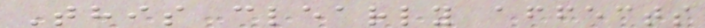This clearly affects
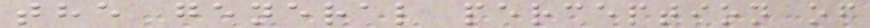the general perception of
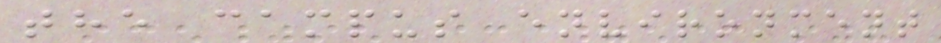the campus environment
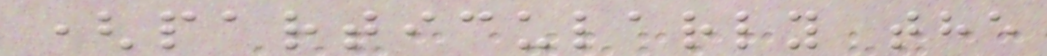(particularly the
